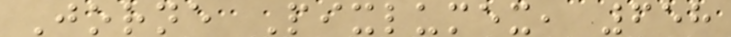Jorne Pixlumex, 658
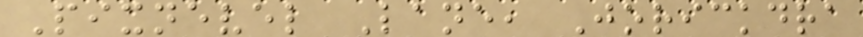Pixnevel Lane, Jorickdra
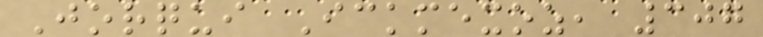Jorqui Ickmexoz, 307
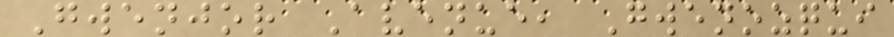Gwenjor Avenue, Gwenozqui
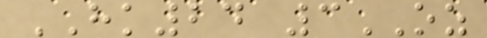HK24 3OZ
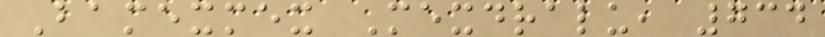Bamexmex Mexdralu, 734
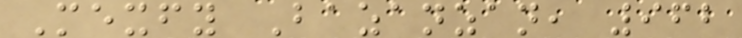Mexfy Bazanzan, 962
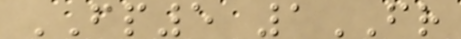FP5 1FR
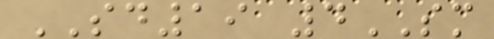SD19 4SM
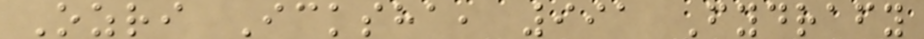Ozri Icksha, 991 Fydrafy
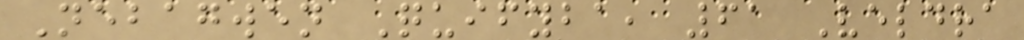Nebagwen Quifyba, 61 Veldra
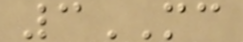3MC
